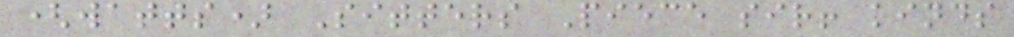(watts) Sitters Piece sir! kinds
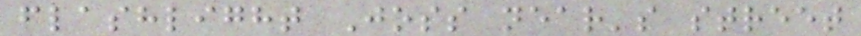flashlight Joss near's street
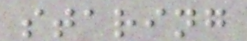staring
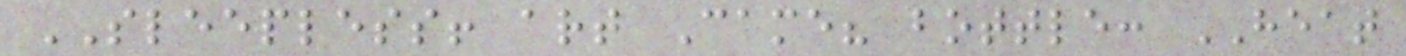SLEEPLESS! art Came? bottle: HEAT
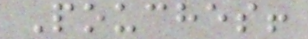Pouches!
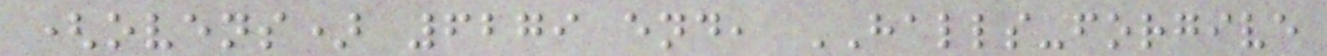(ovens) 6279 end, HALLS-forgive
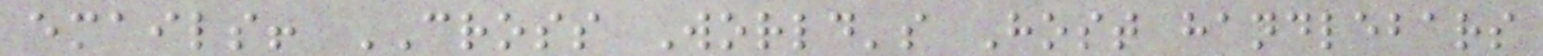emails! CROSS World's Host handlebars
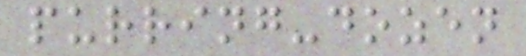purring-dozen
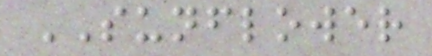SUNFLOWER
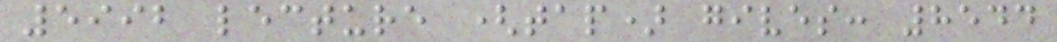5992 lecture (tap) gives: 8544
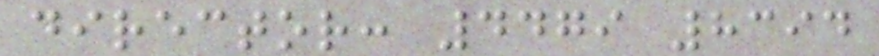director: 4479 8394
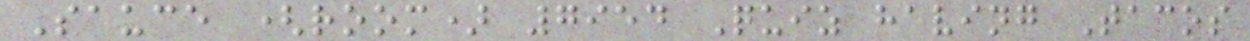Sauce (room) 7954 Quiz having Tacos
